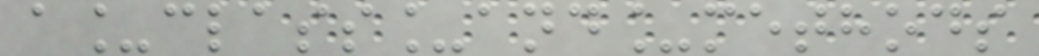a_class_and_methods
